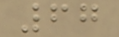67
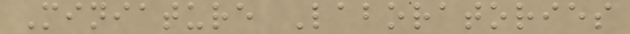Miniature Laboratories
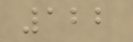122
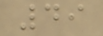49
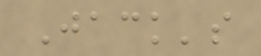Jack's
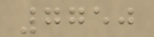7750
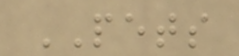PETS
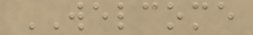WELCOME
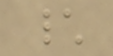\
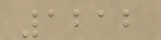1212
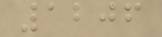1206
